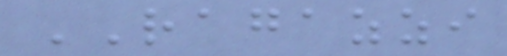RAGAZZI
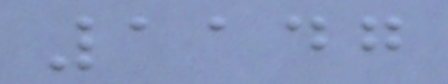1147
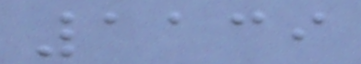1139
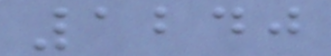1240
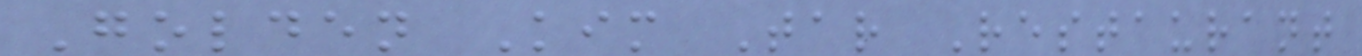Golden Kim Tar Restaurant
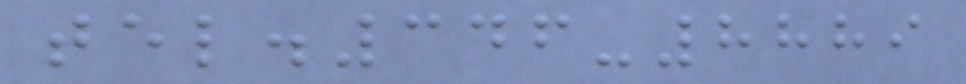tel.346-8889
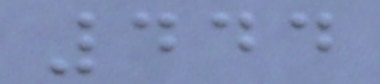444
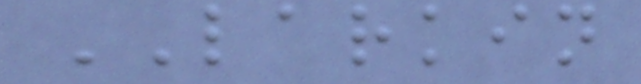LARKIN
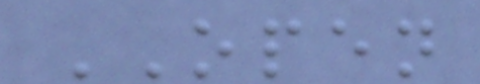OPEN
